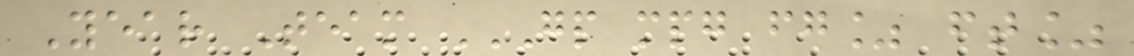Year Team GP MPG FG% FT%
